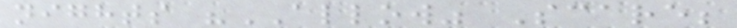nights "ALLOW" Scare;
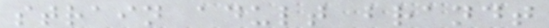strain adult brandt
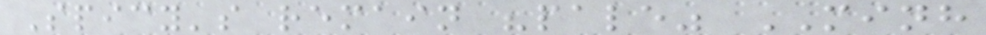Spicy's remain "pale" MINH
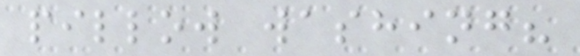pillow washing?
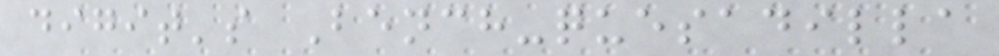digit's Bench-quesadilla
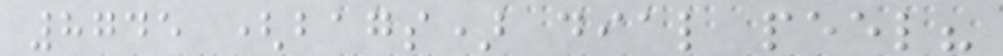8745 (bags) dial peel?
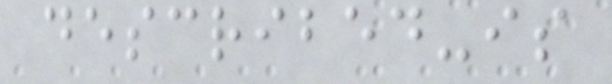described-is
